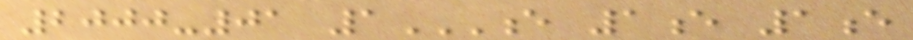2000-01 1E 1E 1E
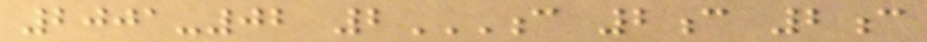2001-02 2C 2C 2C
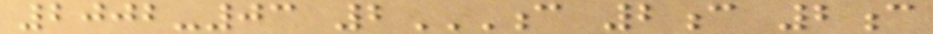2002-03 2C 2C 2C
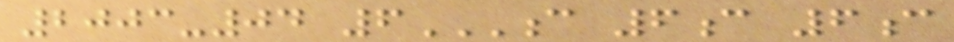2003-04 6C 6C 6C
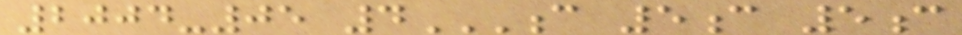2004-05 4C 5C 5C
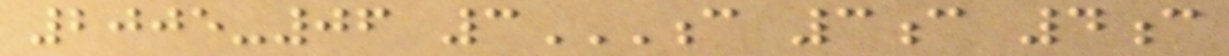2005-06 3C 3C 4C
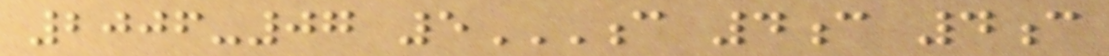2006-07 5C 4C 4C
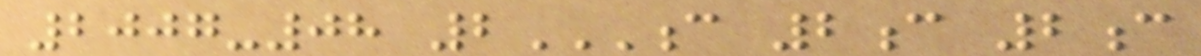2007-08 2C 2C 2C
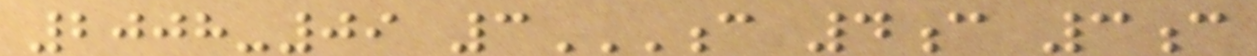2008-09 3C 4C 3C
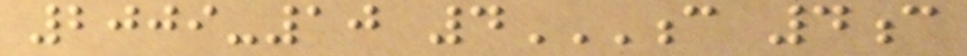2009-10 4C 4C
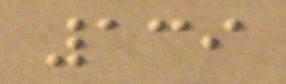139
